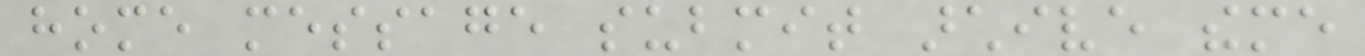home message submit archive theme
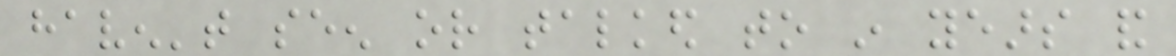haven't seen or talked to in years and
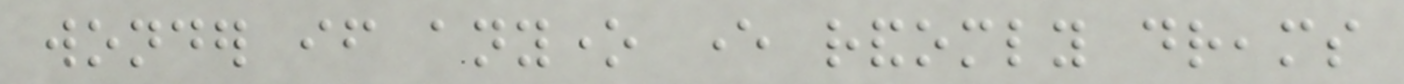wonder if anyone ever randomly dreams
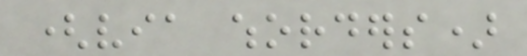(via whorders)
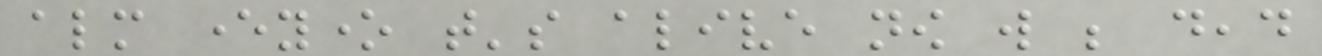almost everyone that's alive now will be dead
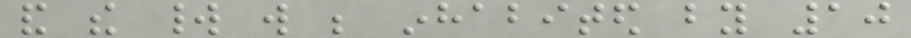and the world will be inhabited by 10
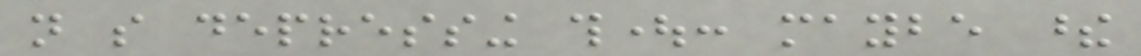not so depressing thought: maybe these
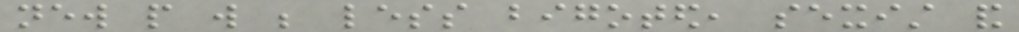new people will be less bigoted, sexist and
